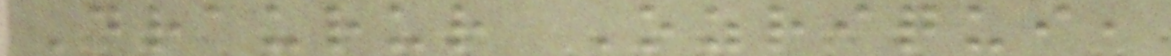Draurur Ozriqui,
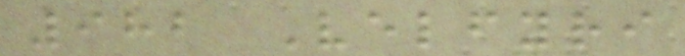982 Velfyri
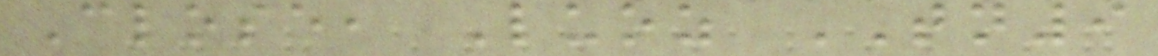Close, Luoz TN9
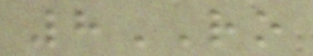8RO
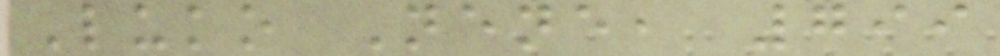Luko Nene, 799
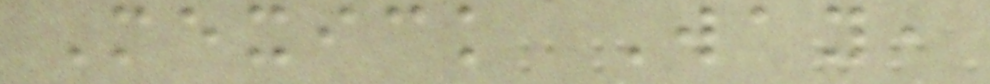Mexick Way,
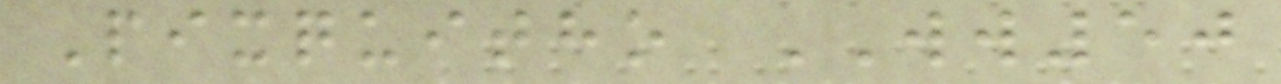Pixquitho WW50
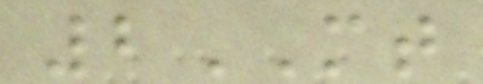2MT
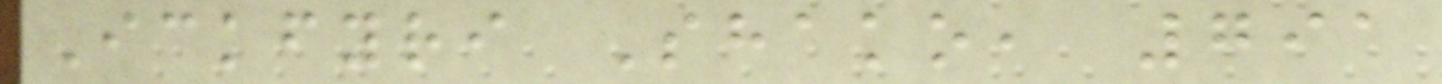Ickfyri Shako, 791
